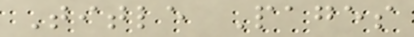Title Pages
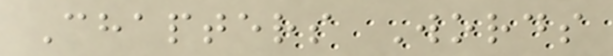Chapters Words
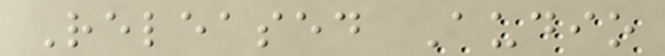Released Audio
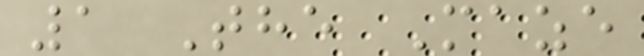1 The Maze
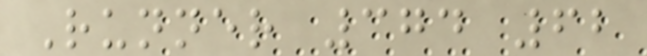Runner 374 62
